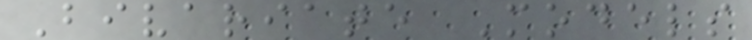Bivariate Models
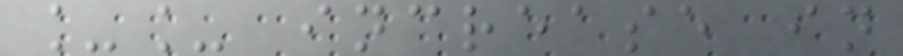__ increase in
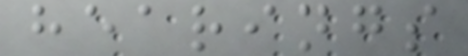hearings
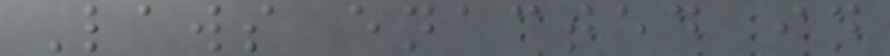Laws enacted in
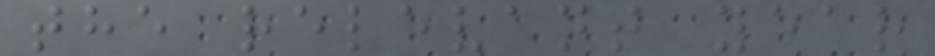the relevant year
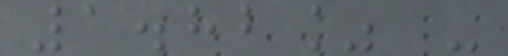1.82% -
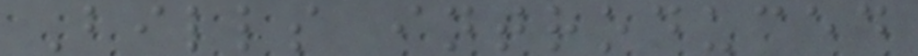Bills introduced
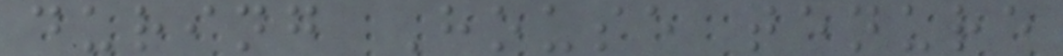during House tenure
